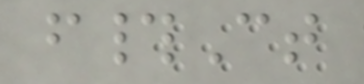f#Ct
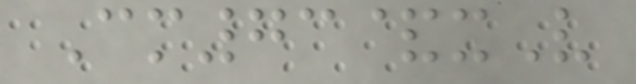Cm73&xV
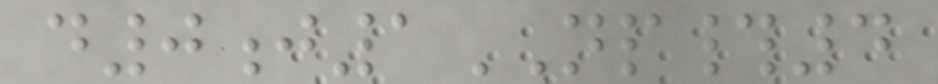d0j1NP#4
